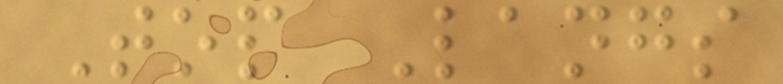Top Langs
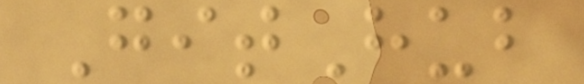GitHub
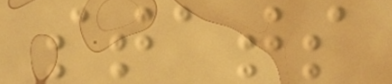stats
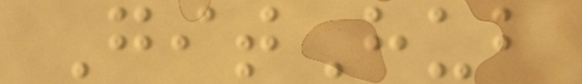GitHub
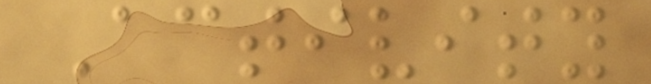Activity
